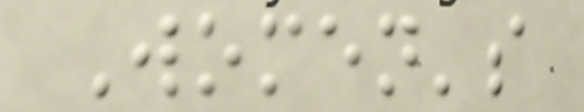Women's
